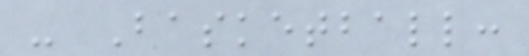- Basketball:
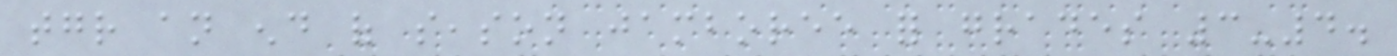together an end of season jamboree for grades 3-4.
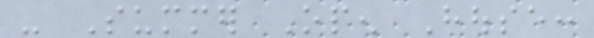- Summer Open House:
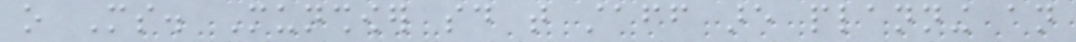o Ms. Munshower said that staff are planning an
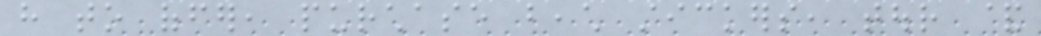have to offer, purchase beach stickers, tour &
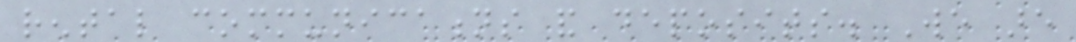rental communications and deposits. We are
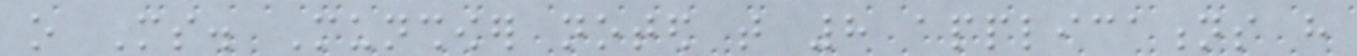o Ms. Munshower noted that 8 applications have
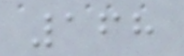168
